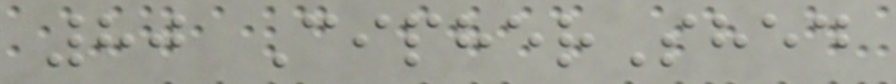80 CipherShed
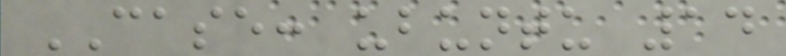CASE: ubuntu 14
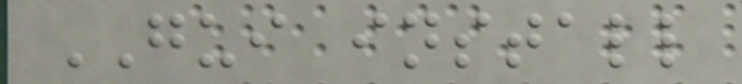GUI install
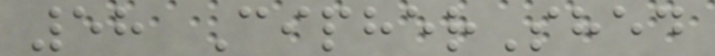58 CipherShed
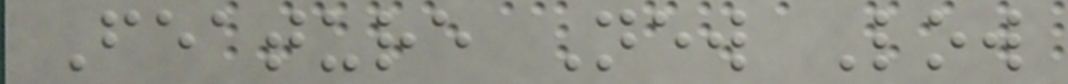Feature New Low
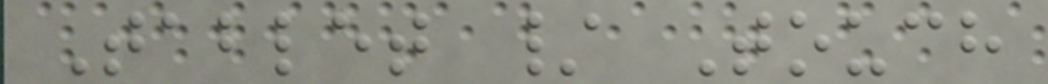Tablet / Touch
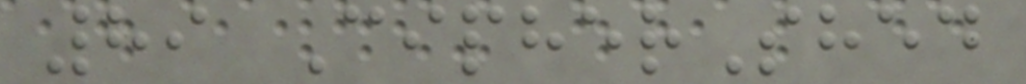89 CipherShed
